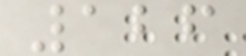126
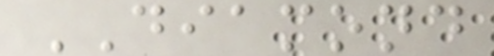DIAMOND
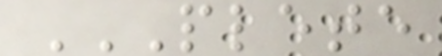PLETE
